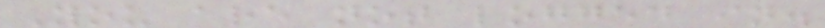You are not logged in.
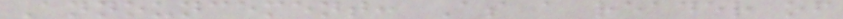Announcement: As a reader of
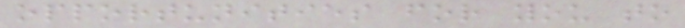opportunities for you to
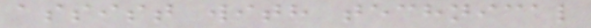assist with technical
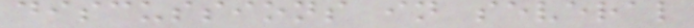discussions in several
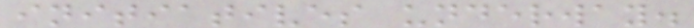initiatives underway.
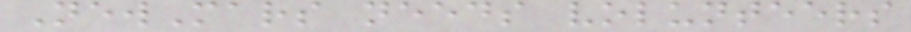NewMars needs volunteers
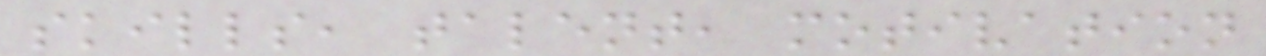skills, talent, motivation
